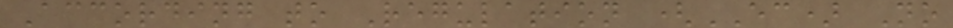According to Regulation (EC) No
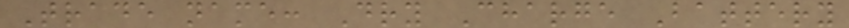Trade name: Dry Charge Battery
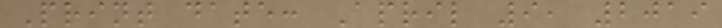Print date: April 9, 2019
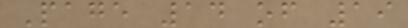Page 14 of 19
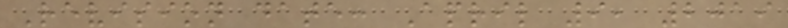Revision date: April 9, 2019
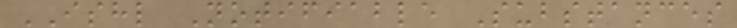ISHL Notifiable Substances
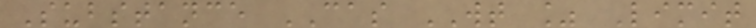Substance CAS WT % Limit
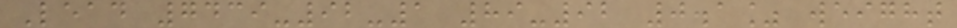Lead 7439-92-1 89-92 0.1% weight
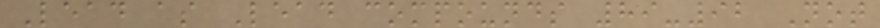Lead as Lead compounds 89-92 Not
